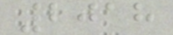2018
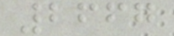2667
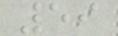59
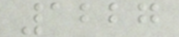1227
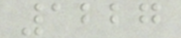1227
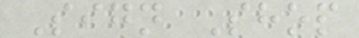Sign Shop
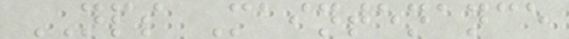NPS Maintenance
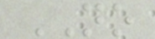NO
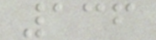136
